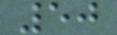50
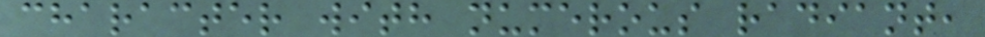character with numerous radiant,
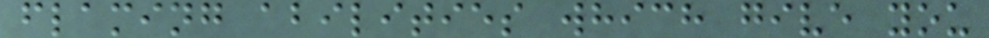flaming abilities which give you
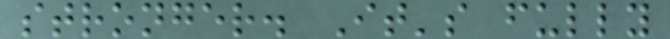stronger. It's fully
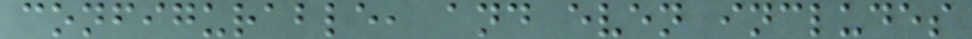configurable, and even includes
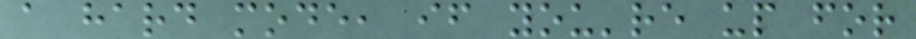a hard mode, if you're up for
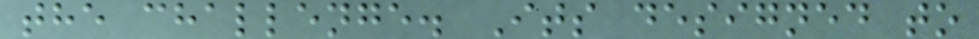the challenge. Its designed to
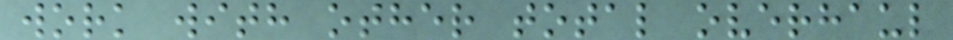work with other total overhaul
